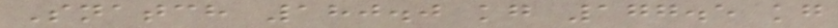Snatch 180.0 kg 177.5 kg
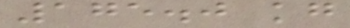175.0 kg
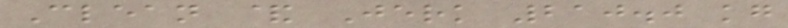Clean & Jerk 210.0 kg
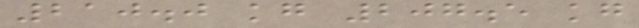210.0 kg 207.5 kg
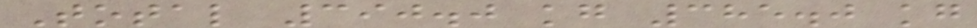Total 390.0 kg 385.0 kg
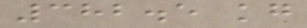382.5 kg
